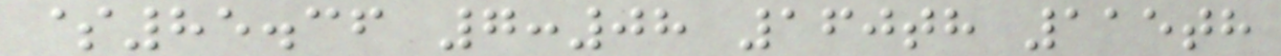$85.36 7:08 160th 115th
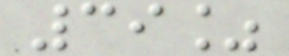39%
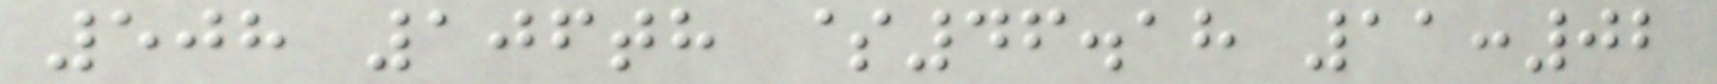508 106th $46.18 11:02
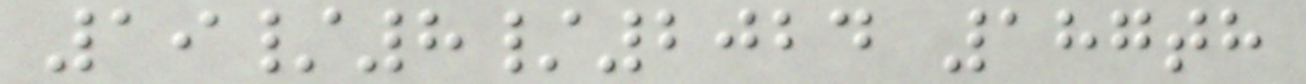19/8/2024 187th
